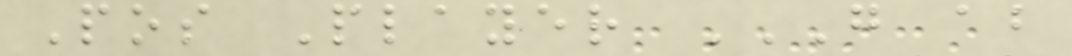Pos Player G AB
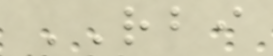RBI
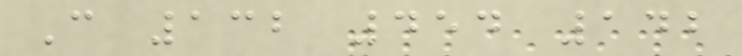C 132 454 142
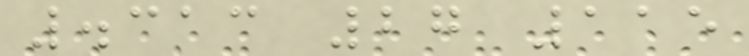.313 27 115
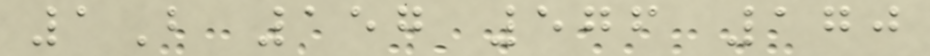1B 157 576 170
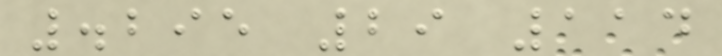.295 29 114
